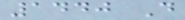1440 D
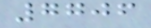7706
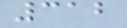312
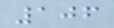106
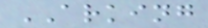ARKING
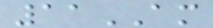11AM
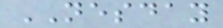NESDAY
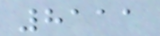8111
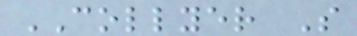COLLYER S
